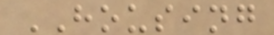HOUSING
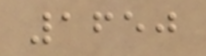1650
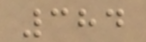384
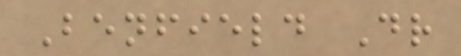Benfield Dr
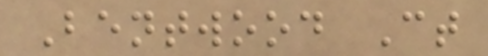Bentwood Ct
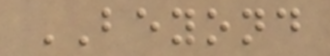BEYOND
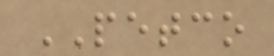PETCO
